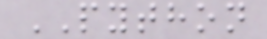PYTHON
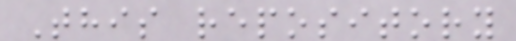This repository
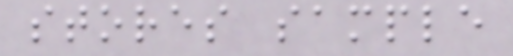stores sample
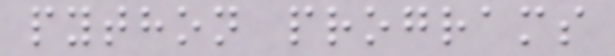python programs
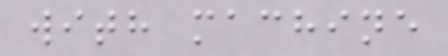with machine
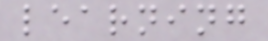learning
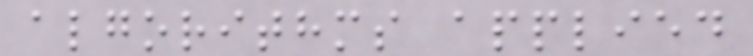algorithms applied
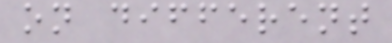on different
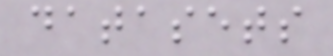datasets
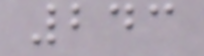243
